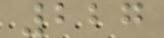227
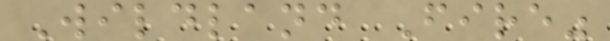Wildland Fire"
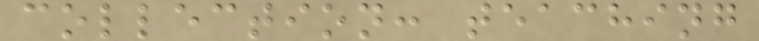collection: teaching
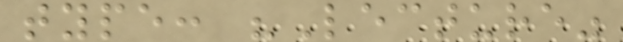type: "Lecture"
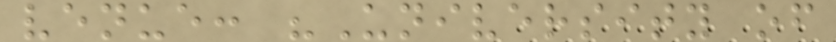venue: "University of
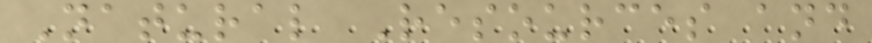Natural Resources and
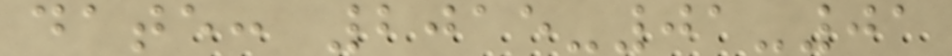date: 2015-01-01
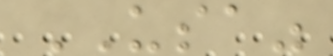USA"
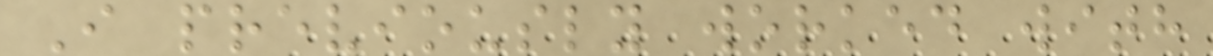I previously worked with
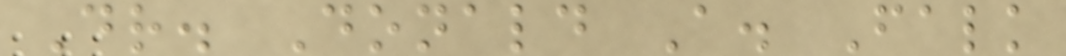Dr. Donald A. Falk
